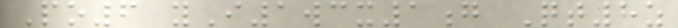Po6 yI1wcx1g Qt8z
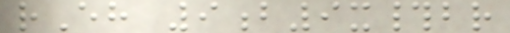rEh 9b9x#br
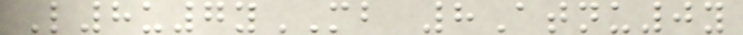L8u7yMB 8Atnu0y
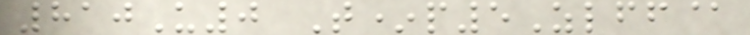810U0 T*p5Zlff@
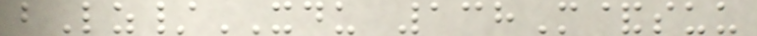bLz/XDU 138M&suu
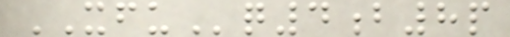XFUq4b8p
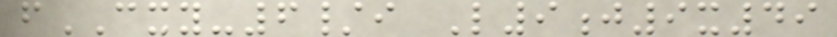fCXY-6/i L9j9x49
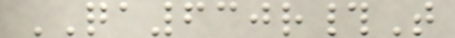QA630r#T
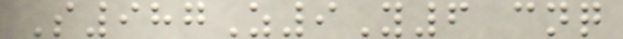S987Z9Y6 cnq
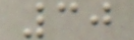30
